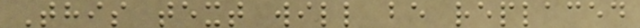This text will be replaced
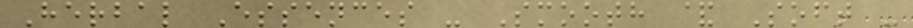Herbal Essences - Smooth & Soft -
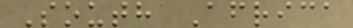South Africa
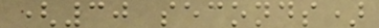(30 seconds)
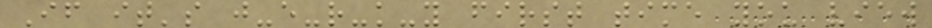If it's j-e-r-k-y first time you view
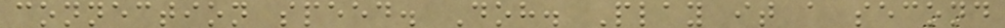connection speed. Doh. Play it a second
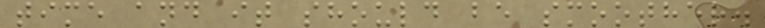time and it should be smoother.
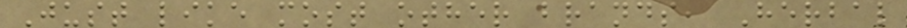Just like most other brands, Herbal
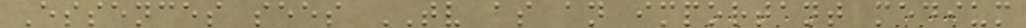Essences sees TV as an important medium
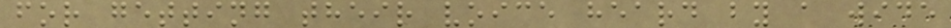for getting their voice heard by a wide
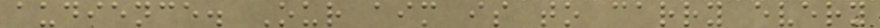audience. Our aim is to carry every
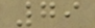79
